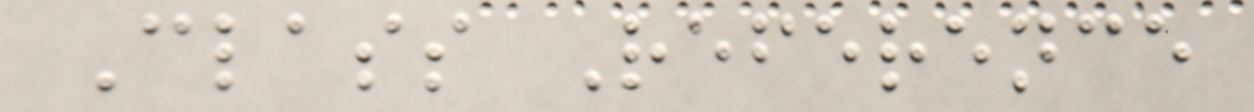Class Reference
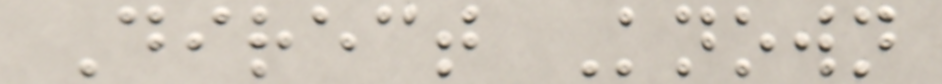Direct Known
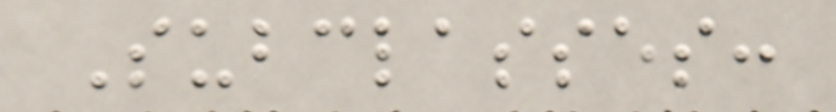Subclasses:
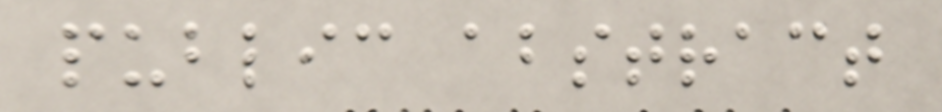public abstract
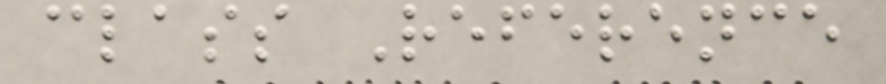class Reference
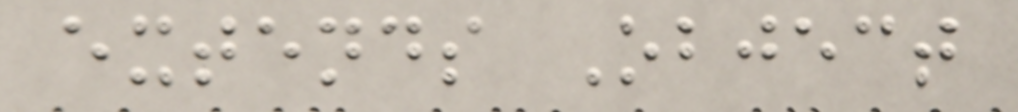extends Object
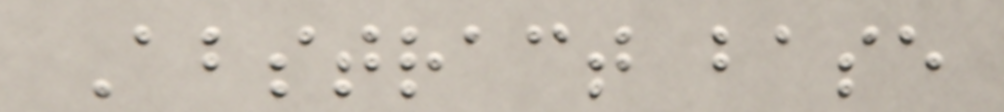Abstract base
